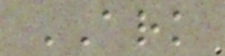ARK
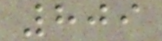809
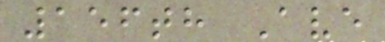156th Ave
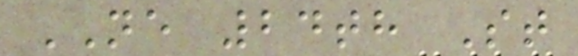NE 24th St
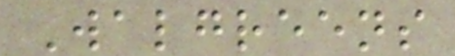Walgreens
